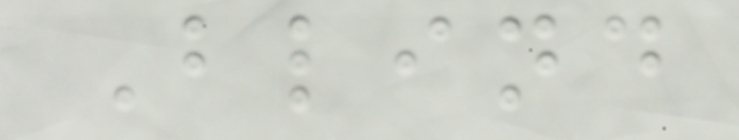Blind
